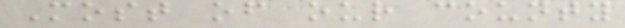Most of our county
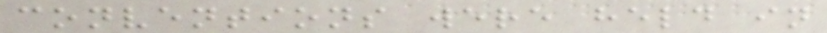conventions were held in
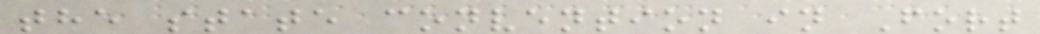the state convention in Fort
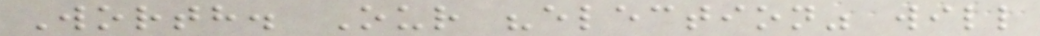Worth. Our "election" will
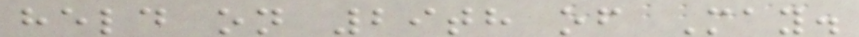held on 29th of May.
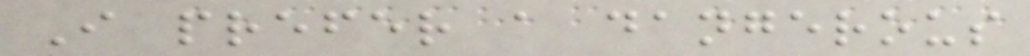I prefer a dangerous
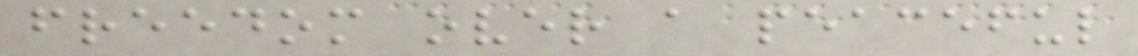freedom over a peaceful
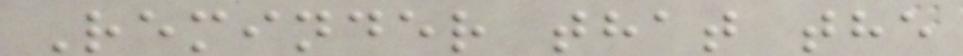Reminder that the
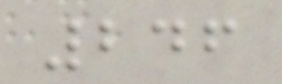246
